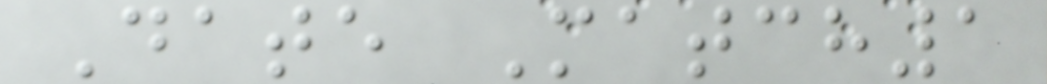Date Match1
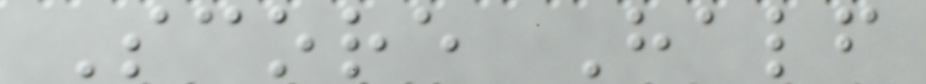Score Half
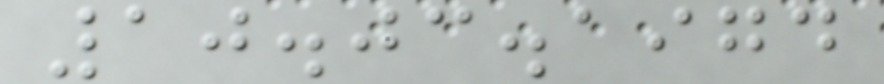10.03.1974
